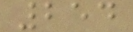254
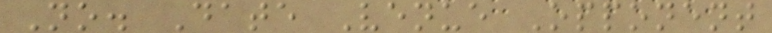No. Date Venue Opponent
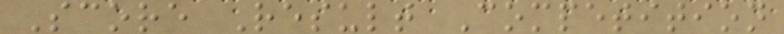Score Result Competition
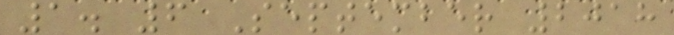1. 6 September 2018
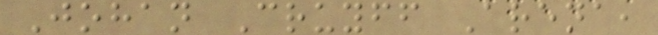Johan Cruyff Arena,
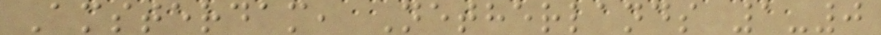Amsterdam, Netherlands 1-0
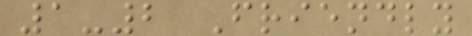1-2 Friendly
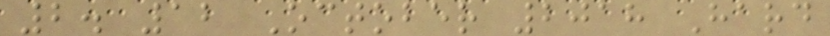2. 12 October 2018 Hard
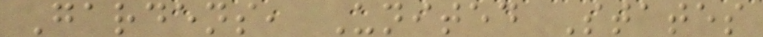Gardens, United States
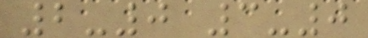2-0 3-0
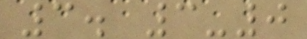3. 3-0
